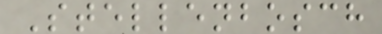Stellenbosch
